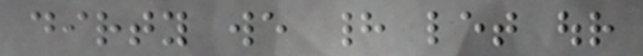dirty we had let our
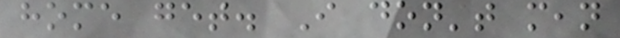home get. I don't mean
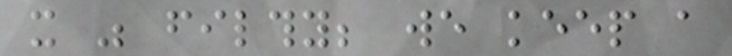it was filthy; we keep a
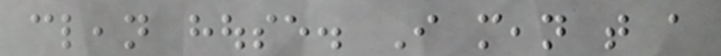clean house. I mean that a
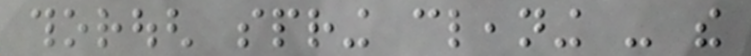thorough spring cleaning - the
